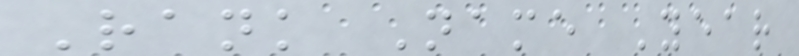Rank Name Year
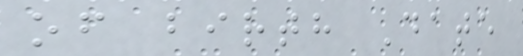of birth Date
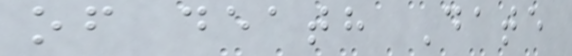of death Date
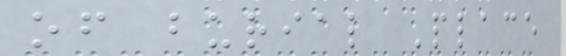of burial Place
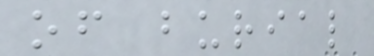of burial
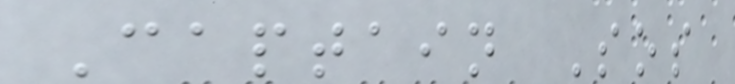Captain Sos
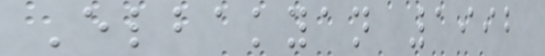Elbakyan 1992
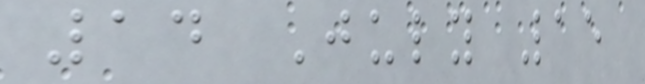14 July 15
